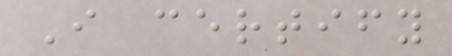I certify
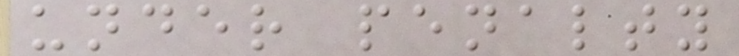under penalty
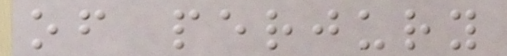of perjury
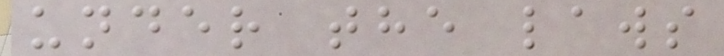under the laws
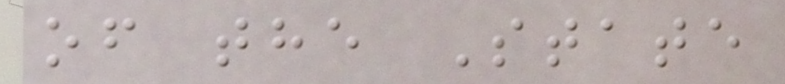of the State
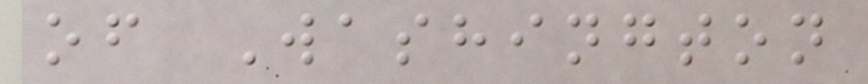of Washington
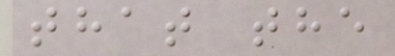that the
